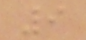9
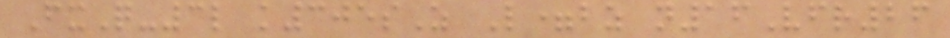FxQ-3l k305sZ L=bz n16Vfr26
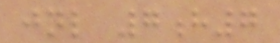jnl 7h7
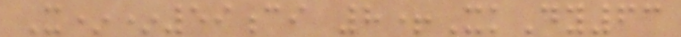X**59ci 8+XkDy63
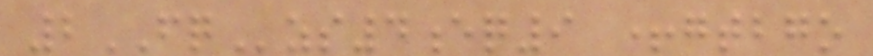2FQzs4eq9 +gtbgo
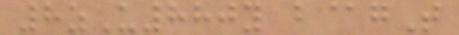8zU880y b@gT
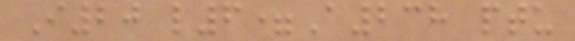I20 l6=A238 ptu
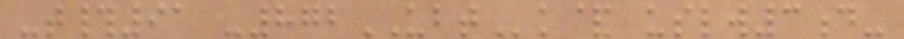-t#91 -872UBTk& uslw3d-
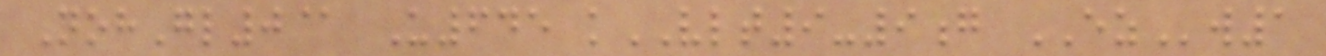NohGl0@ U645 kVLT9-9g EZw1
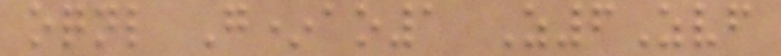oqnl G*ao1 Z6Zvf
